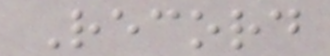Record
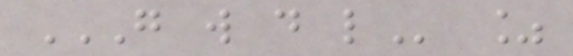G W D L %
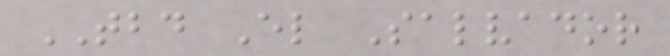TBD El Salvador
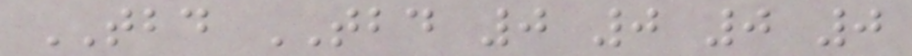TBD TBD 0 0 0 0
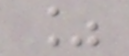%
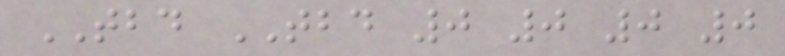TBD TBD 0 0 0 0
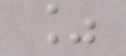%
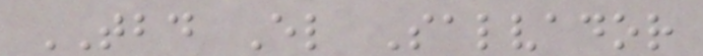TBD El Salvador
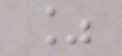%
